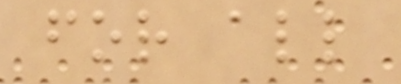for all
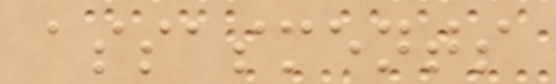assasments
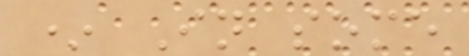* In some
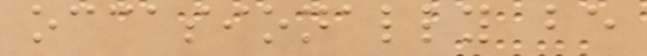occasionally be
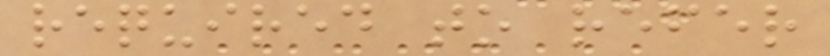required to refer
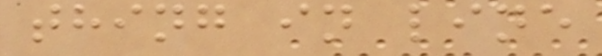thing in line
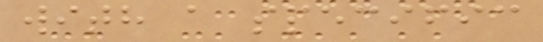with a specific
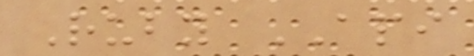Ruby API
